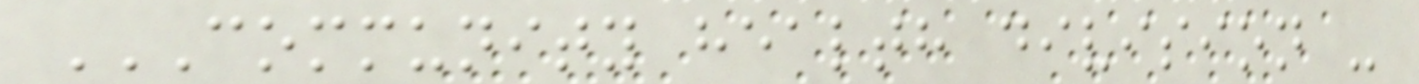COMMUNITY HEALTH DIVISION -
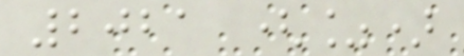2021 (%)
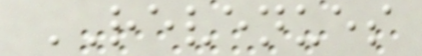REVENUES
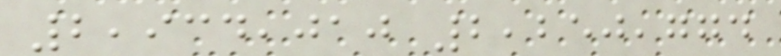2,934,010 2,250,774
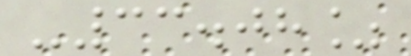-33.08%
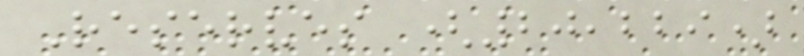Reserves (20,229)
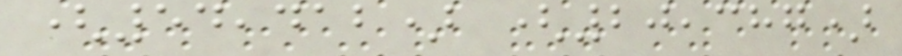(54,412) (20,387)
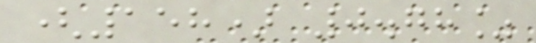(158) 0.78%
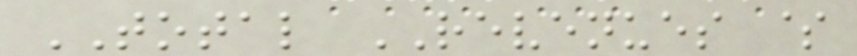TOTAL REVENUES $
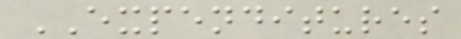EXPENDITURES
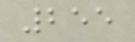255
